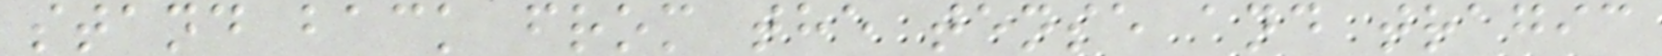stand back from the tense and tragic
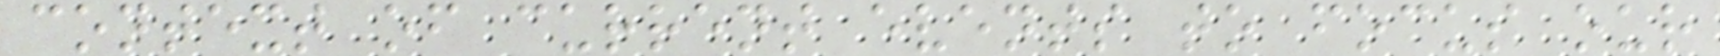context of current events to focus our
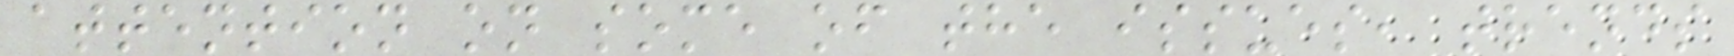attention on some of the issues, trends
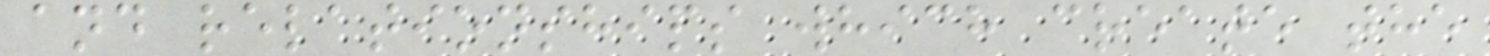and relationships which create the
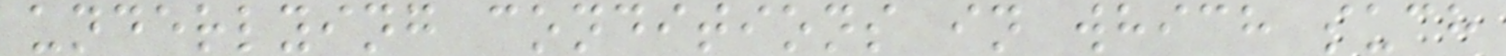underlying conditions in which such
